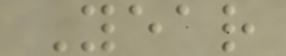Year
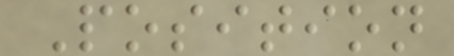Position
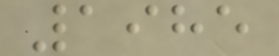1985
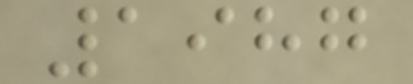1987
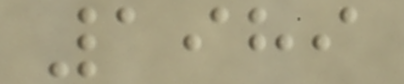1989
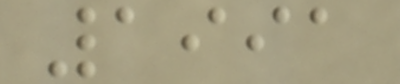1991
